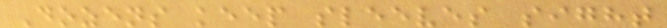Dozens keep sleeves sight
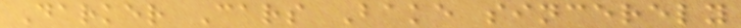Darker Cars Bake sincerely
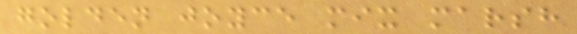golden joyce mix marsh
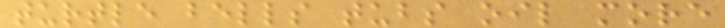turtle bells tubs oil more
